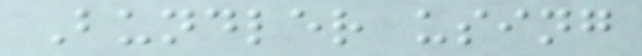Bundler using
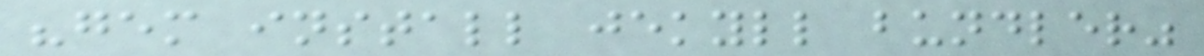"gem install jekyll bundler"
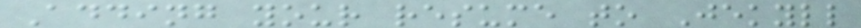Adding your resume to Jekyll
